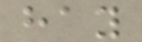hay
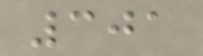301
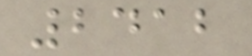2412
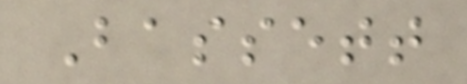Bassett
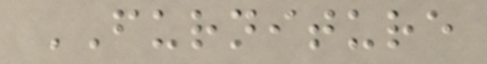FURNITURE
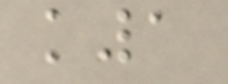k1
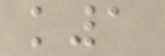k1
